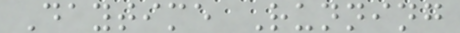Daytime Running
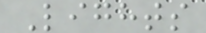Lights
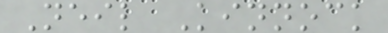Neil Kinnock
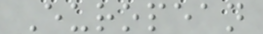European
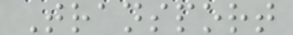Transport
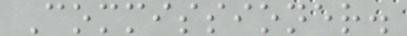Commissioner.
